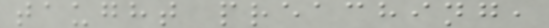taught preaching,
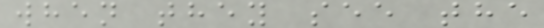when they see the
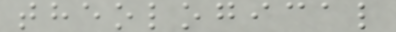theological
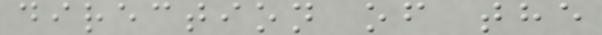direction of the
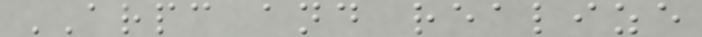ARPC and realize
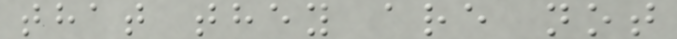that they are not
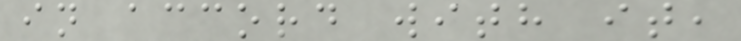in accord with it,
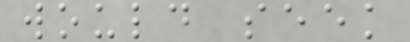would seek
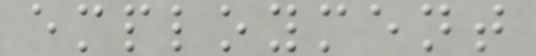employment
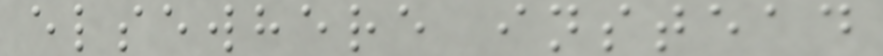elsewhere instead
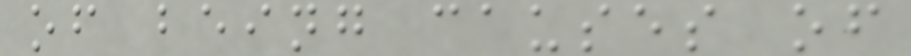of being causes of
